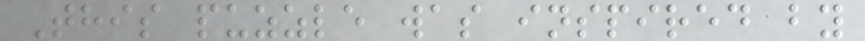This puzzle was inspired by
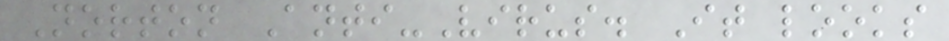Norton Anti-Virus. It looks
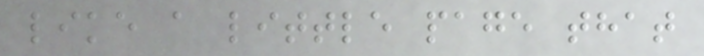like a little page that
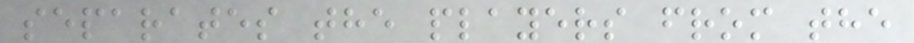separates the players from the
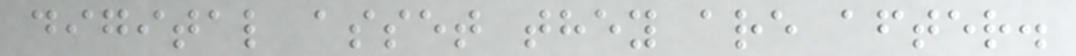digital asset they are after.
